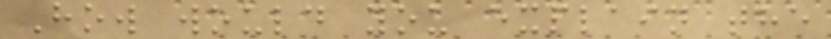How would you explain the
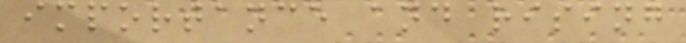importance and rising
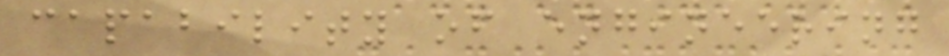capability of engineering
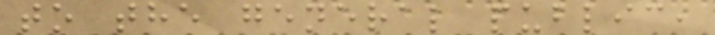to the general public,
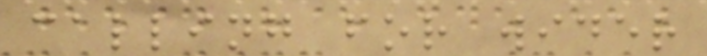calling for wider
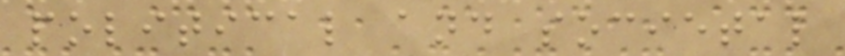political and societal
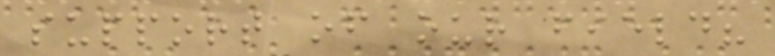support of our field?
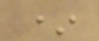*
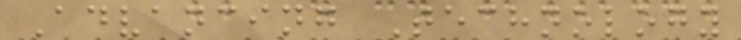Advancing Technology
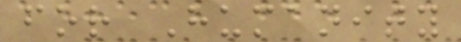for Humanity
